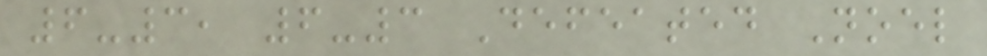6-3, 6-3 Defeated Noel
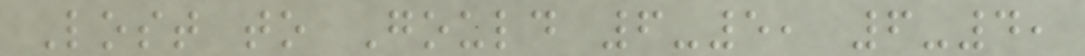Lost to Gould 6-5, 6-4,
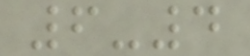6-4
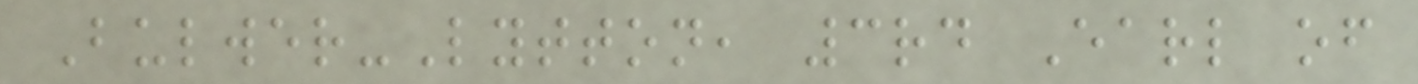Bulwer-Lytton, 3rd Earl of
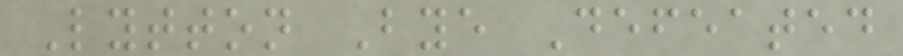Lytton Bye Defeated
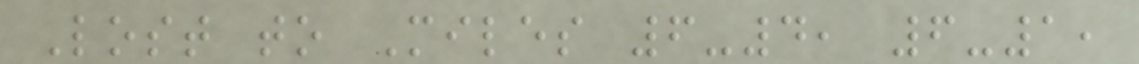Lost to Miles 6-4, 6-1,
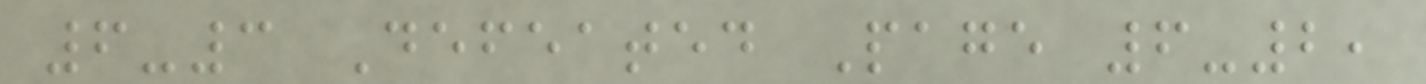6-3 Defeated Page 6-2,
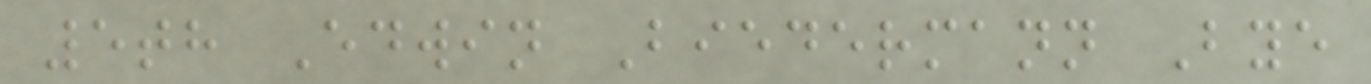5th Edwin Biedermann Bye
